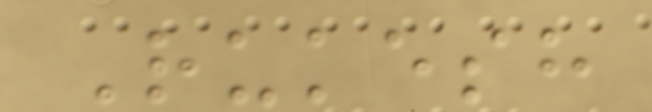Rukesh
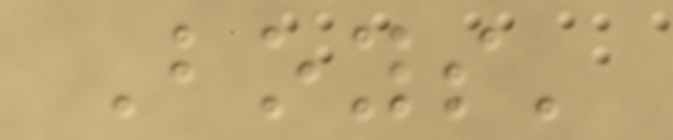Boys'
